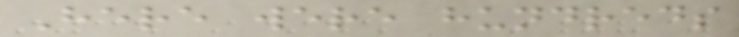Here were hundreds
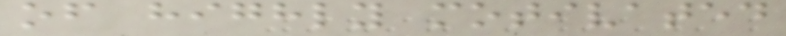of highly motivated
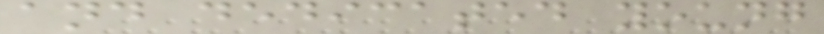and dedicated young
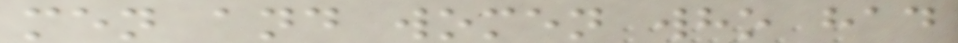men and women who had
